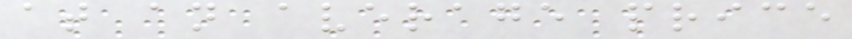at an average price
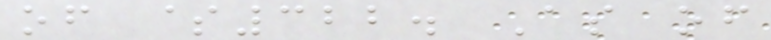of $322. As of
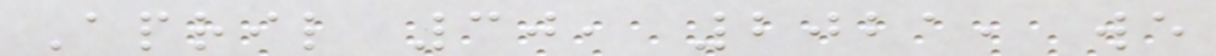April 30, 2021, we
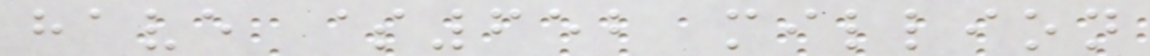have $652 million
